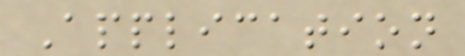Application
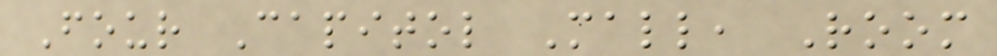Four Capitol Mall, Room
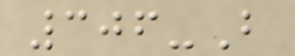306-B
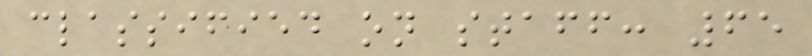classified on staff: 65
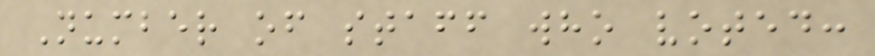Number of staff who voted:
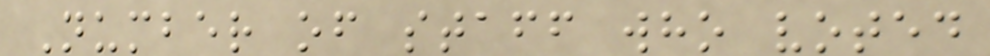Number of staff who voted
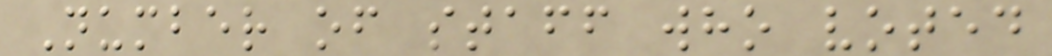Number of staff who voted
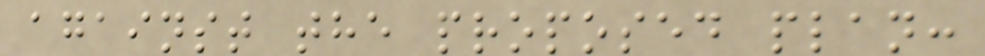against the proposed plan:
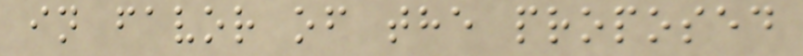in favor of the proposed
